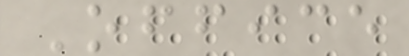Office
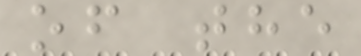of the
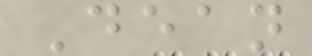Dean
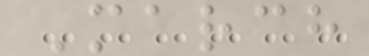March
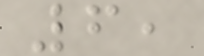6,
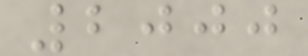2000
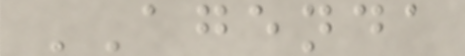AGENDA
